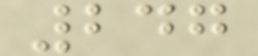247
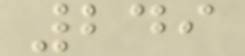249
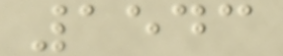1543
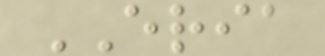ERIA
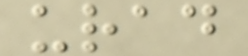urad
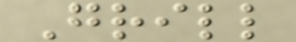Grill
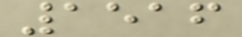1516
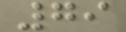79
